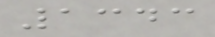1343
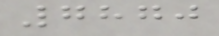7870
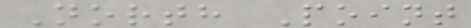North Point
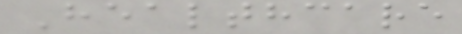Healthcare
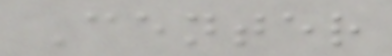Center
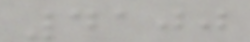4100
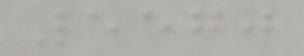5570
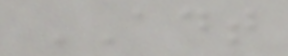ADT
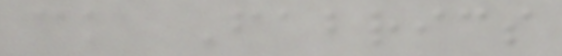ck Fabrics
